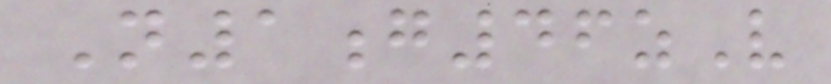N1g46zV
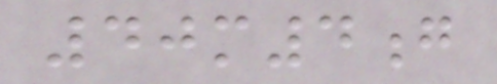40m4g
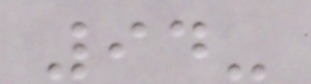94-
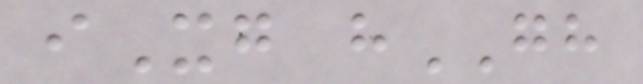iXg hGH
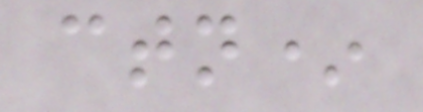ctn*
